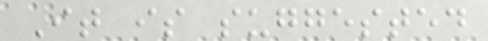It is suggested
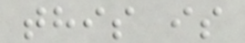this is
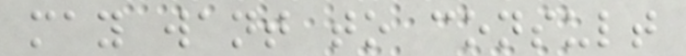may want to consult
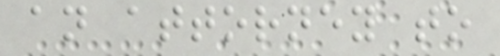an attorney to
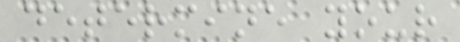determine your
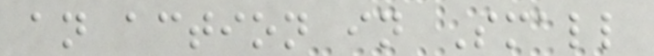an action in Small
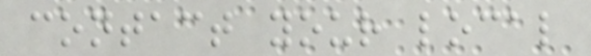contact your local
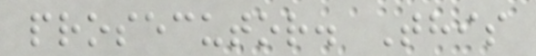prosecutor. This
